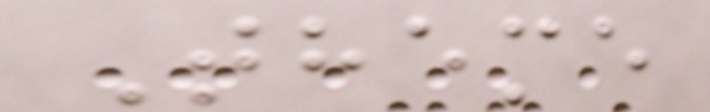Theme
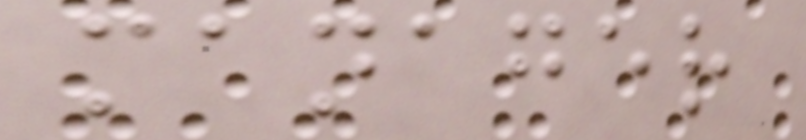manager
